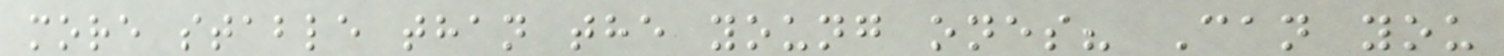more stable than the young ones? Can you
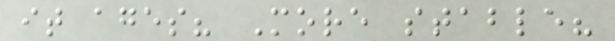it ages? More stable?
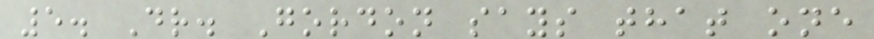5. Dr. Gordon says that one
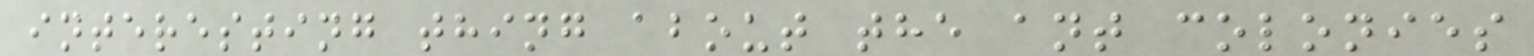interesting thing about the ant colonies
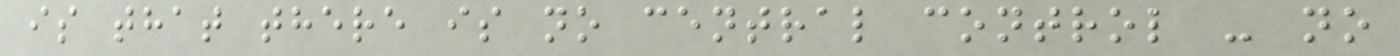is that there is no central control - no
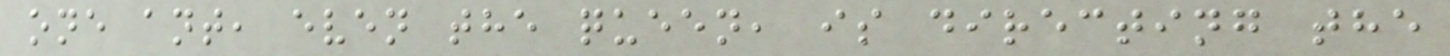one ant, even the queen, is directing the
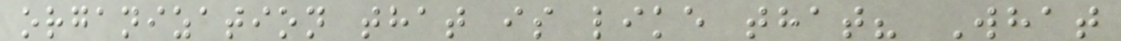organization that is like that? What
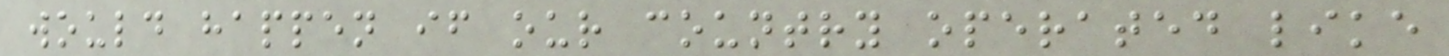would happen if our country operated like
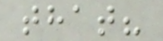that?
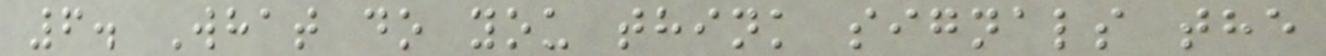6. What do you think signals the
